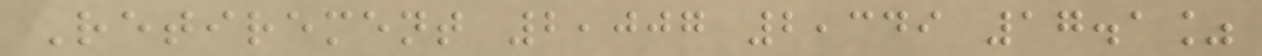Retirement 2,007 2,349 17.1%
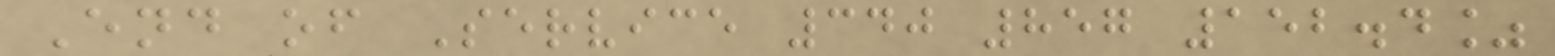End of Service 340 857 152.4%
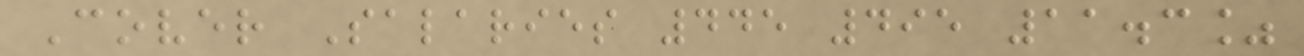Cover Salaries 445 495 11.3%
